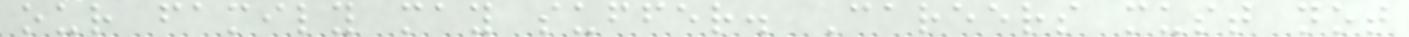our family may suffer. Careers must not
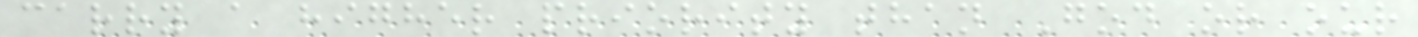carry a higher priority than God or our
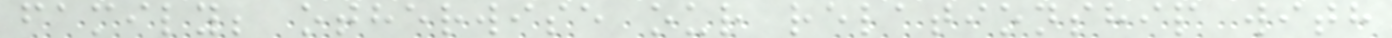family; otherwise our relationship with
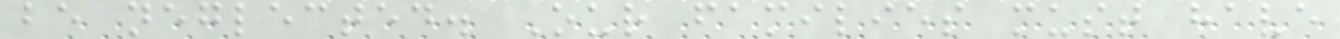be neglected. Our families must have
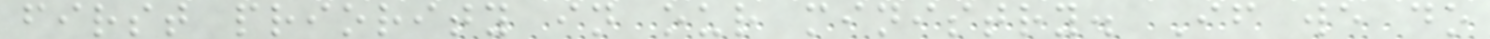first priority in our ministry. If we do
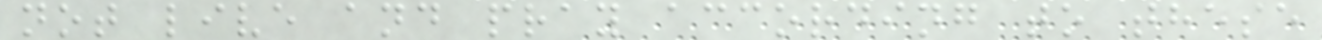not live and pray according to these
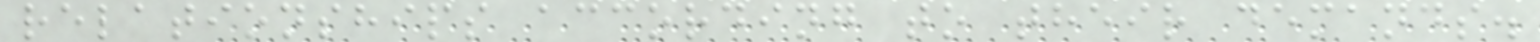relationships according to their demands.
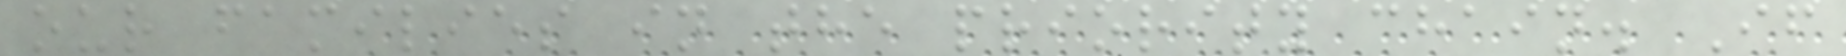our families in the priority chain. If
